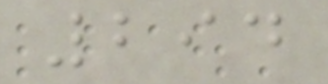294
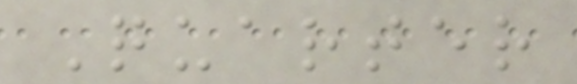Quarter
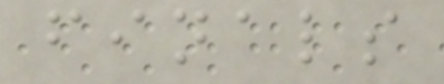finals
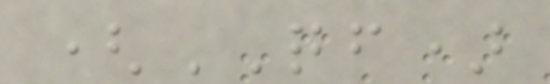(QF)
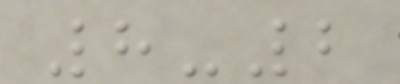8-2
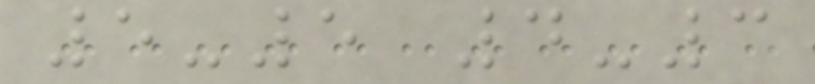5-5 4-3
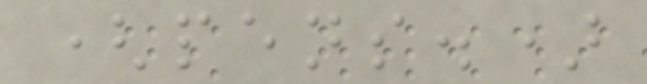(pens.)
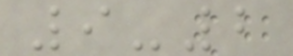9-2
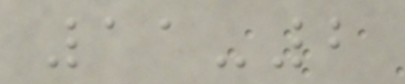11-2
